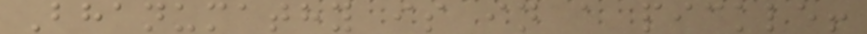Bhanumathy is in a pickle!
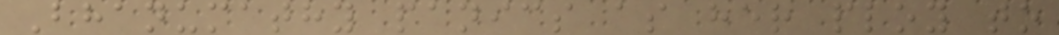Bhanumathy panics as her ploy to
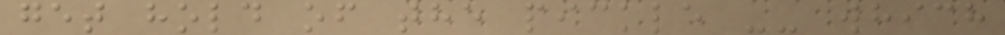get hold of the pickle -- which
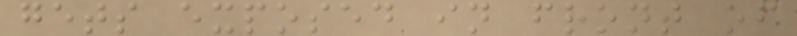gets exposed in front of
